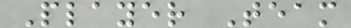Player Team
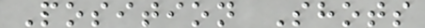Position Shots
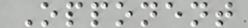Opponent
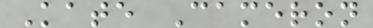Kate Cameron
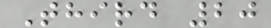Third 20
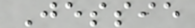Jessie
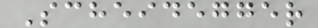Scheidegger
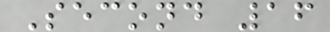Second 16
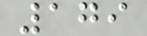179
